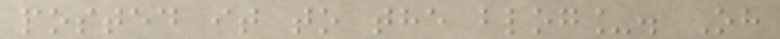posted it to the blog_. Oh
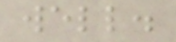well.
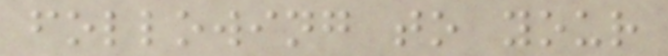following to your
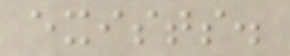exists.
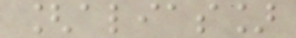[alias]
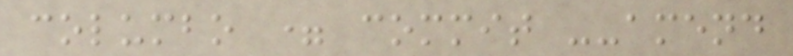columbo = commit --amend
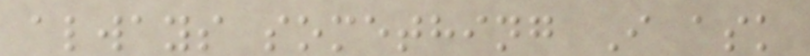always something I ask
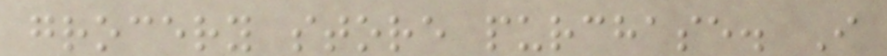grocery store purchase. I
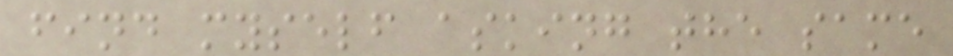find myself asking the same
